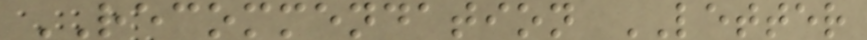RECOMMENDATION LETTER
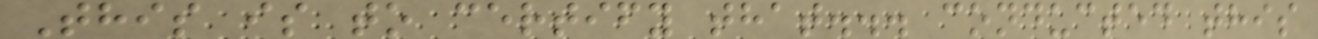This is to certify that... conducted this
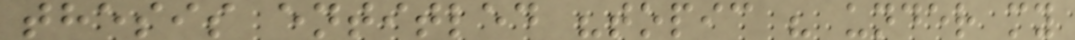thesis entitled "topic " under my
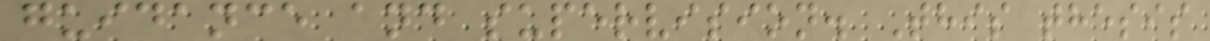guidance and supervision. This thesis
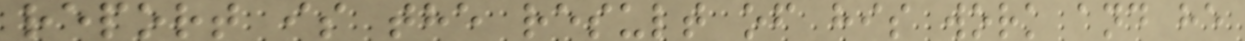report is the result of his work and he
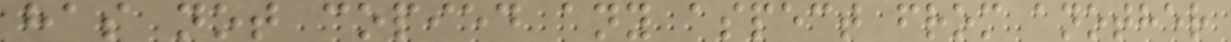has not copied any aspect from another
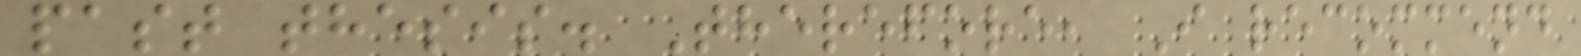past thesis. Therefore, I recommend
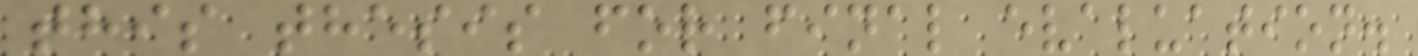this thesis for final evaluation.
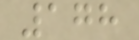178
